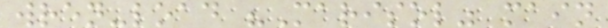wren-load "Marisol" main
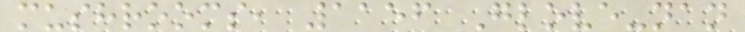mushrooms, 1156 Glove-nan
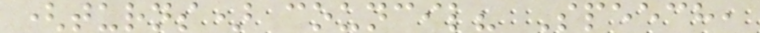(turns) council? Speech,
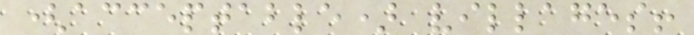(acceptable) villages!
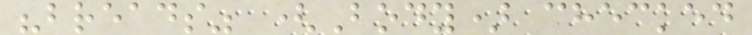"breads" (Body) checked
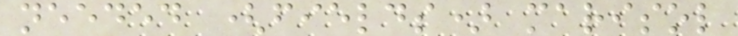needed (fields) marisol
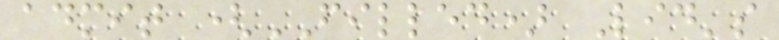admit (FILLED) Lid's
